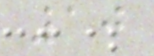10
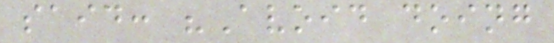said: "Avoid doing
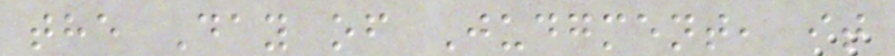the Day of Judgment, it
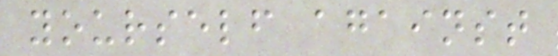yourself against
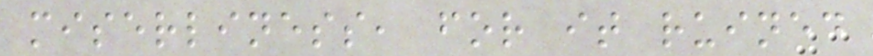miserliness, for it ruined
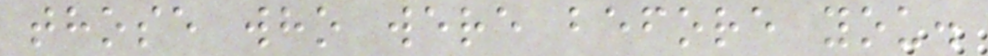those who were before you.
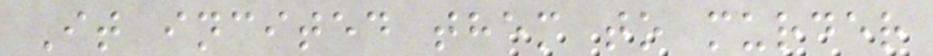It incited them to murder
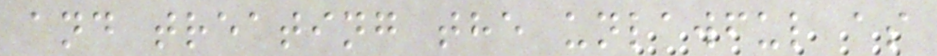and treating the unlawful as
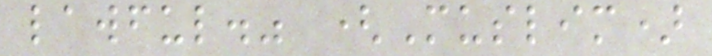lawful." (Muslim)
